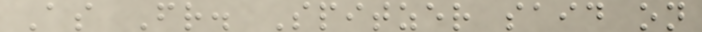As Fr. Spitzer said on
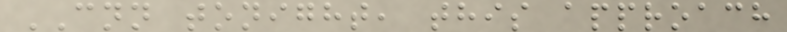CNN tonight, this approach
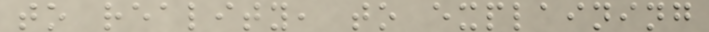to reality, to explaining
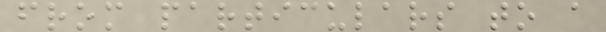from particulars to a
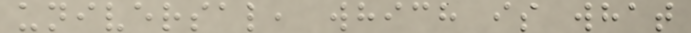universal, which is what
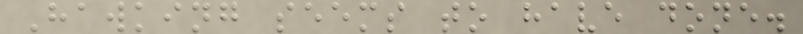Hawking seems to have done.
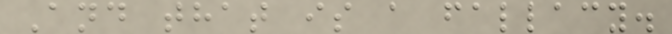And that is a fallacy.
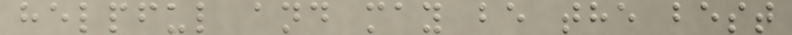helpful and may be the best
